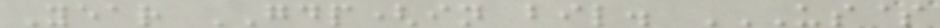Year GDP(in bil. US$
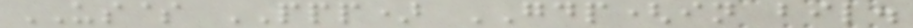US$ PPP) GDP(in bil.
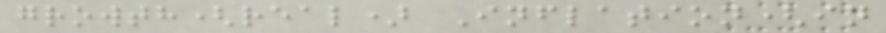growth(real) Inflation(in
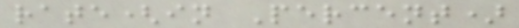rate(in Percent)
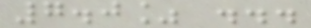7.0% ...
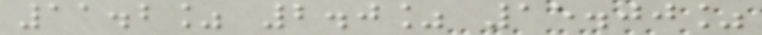11.2% 2.0% 15.00%
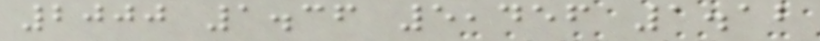2000 1.36 5,456 1.12
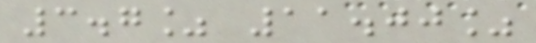3.7% 11.00%
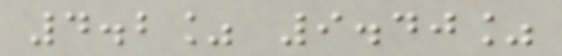4.2% 9.40%
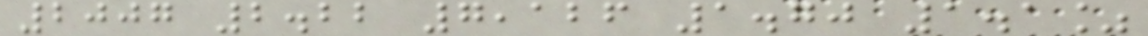2007 2.22 7,126 1.70 1.1%
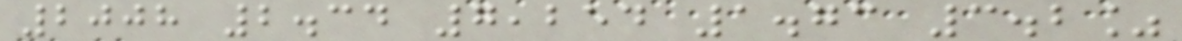2008 2.34 7,254 1.73 3.2%
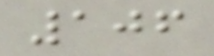106
